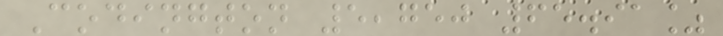Codington 5,750 65.91%
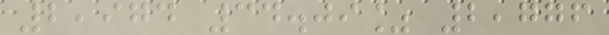2,974 34.09% 2,776
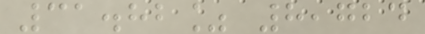31.82% 8,724
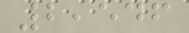2,546
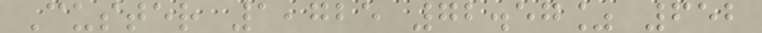Custer 1,725 72.57% 652
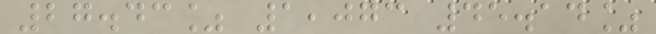27.43% 1,073 45.14%
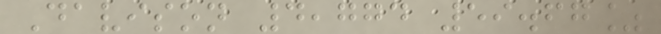Davison 4,774 59.67%
